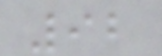92
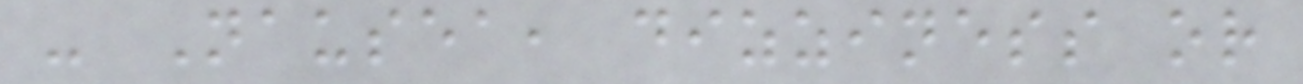- Nausea, dizziness or
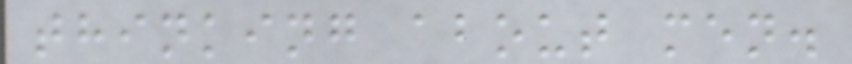thinking about men.
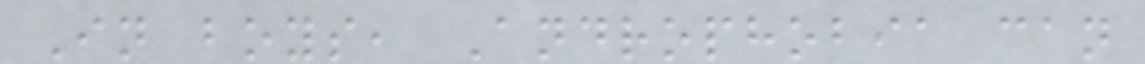In boys, Androphobia can
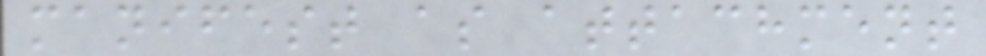manifest as attachment
